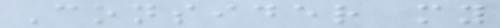Consider my
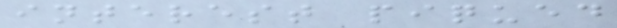interest piqued
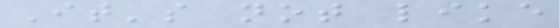It's not like
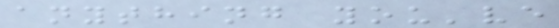anything you've
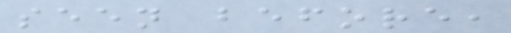seen before,
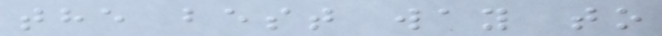the best way to
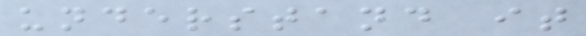understand it
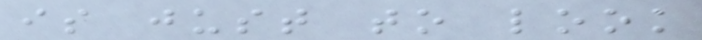is just to look
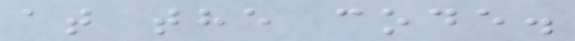at the code.
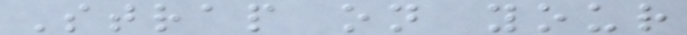Strap on your
